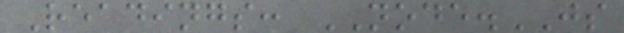Readings: NODE.JS
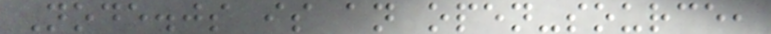Node.js is an open-source,
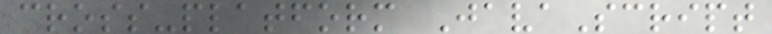cross-platform JavaScript
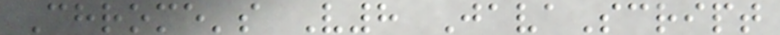Chrome's V8 JavaScript
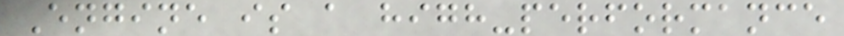Engine is a high-performance
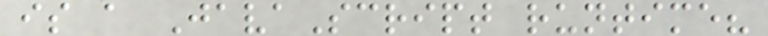is a JavaScript runtime?
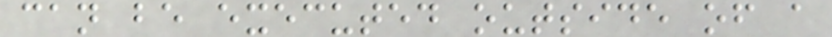can be executed outside of a
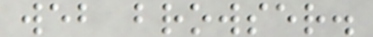web browser.
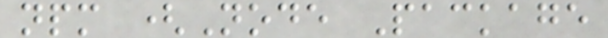npm (Node Package
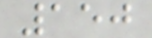150
